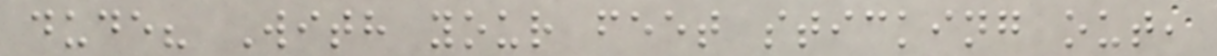dude? With your feet sticking out,
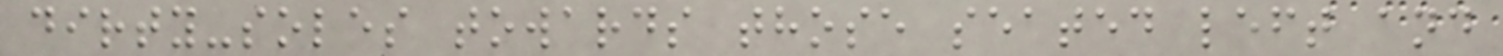dirty-soles towards those seated left and
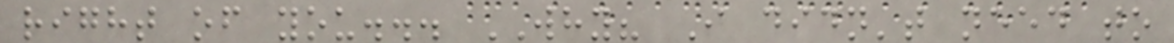right of you... WHY? I didn't need to
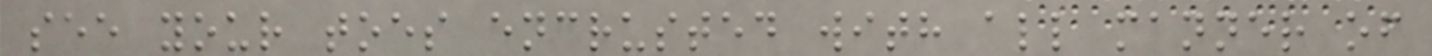see your toes encrusted with all manner of
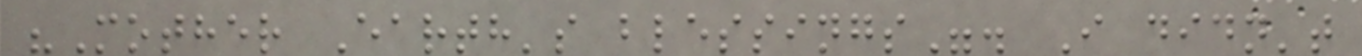"Mother Earth's blessings". I didn't
